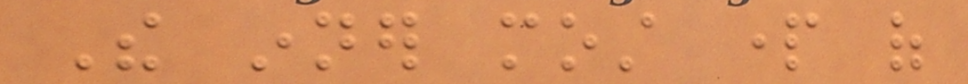The inner most part of
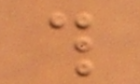this
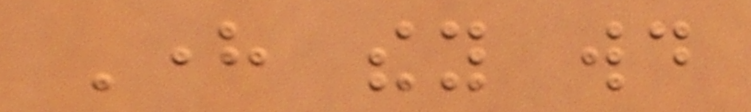Here they would
